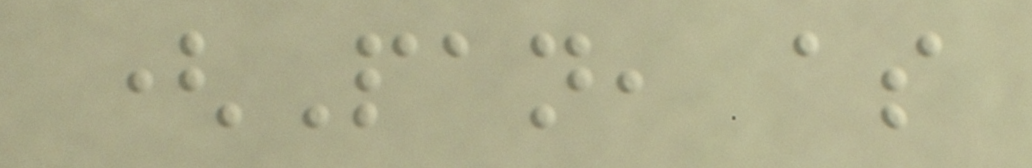(Pan, as
